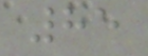85
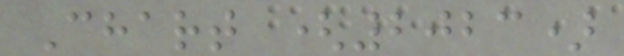Chart (2023)
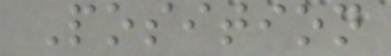Position
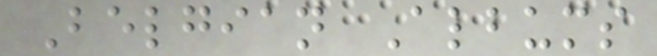Belgian Albums
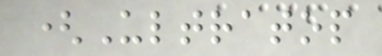(Ultratop
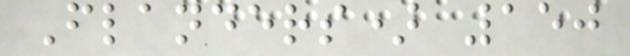Flanders) 150
